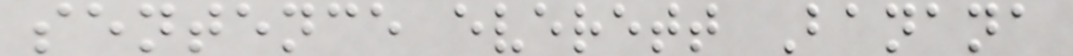sentence everett Banana
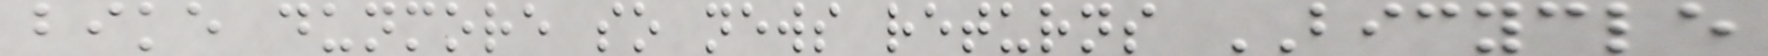bike dunmore so news returns BICYCLE
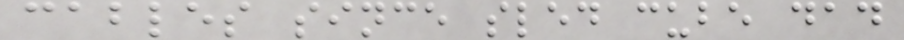cables since sled cube dad
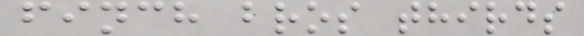finch bros thirds
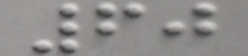60
